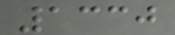1330
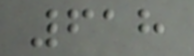618
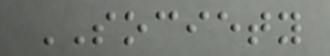SOCIETY
